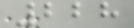228
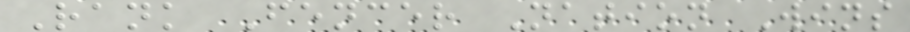Rank Fencer Nation Wins
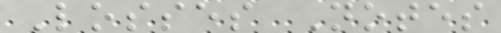Losses Notes
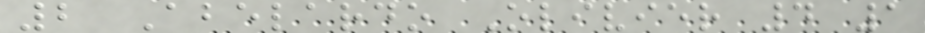2 Abelardo Olivier 4 1
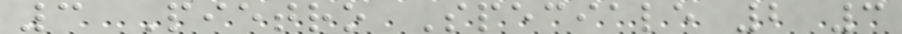3 Pietro Speciale 2 3
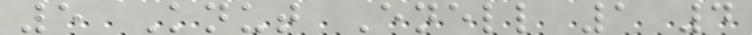5 Knut Enell 1 4
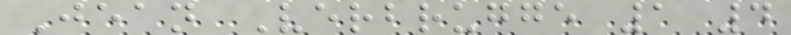Jean Verbrugge 1 4
